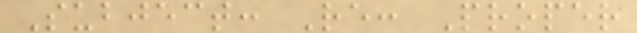Subject: Re: Proper
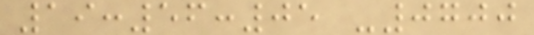19:56:05 -0700
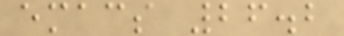emacs 26.2
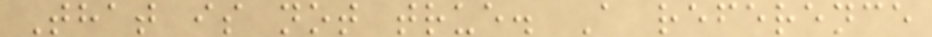That is not true. A reference
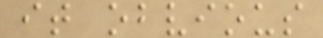it obvious
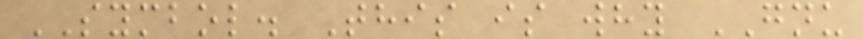SYMBOL. This is why GNU
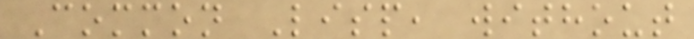Common Lisp, without
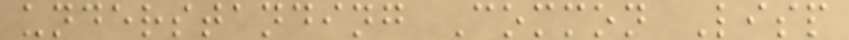understanding Common Lisp
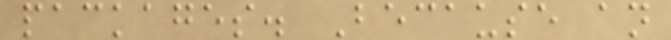packages. Because an
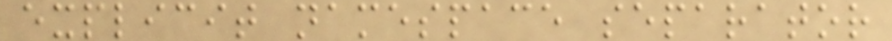explicit namespace separator
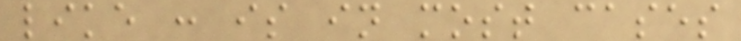like : is in most cases
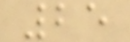25
